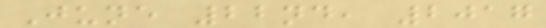June 22nd, 2017
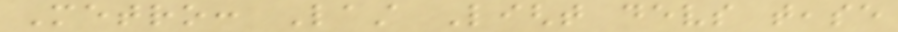Metro: Last Light devs tease
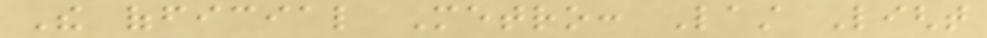The official Metro: Last Light
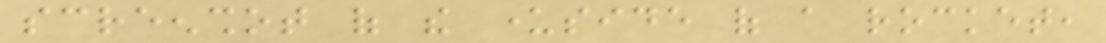screenshot of the underside of a rocket,
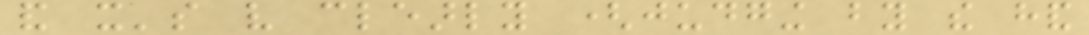and it's very clearly (judging by the hand
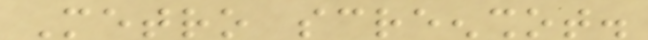Metro screenshot.
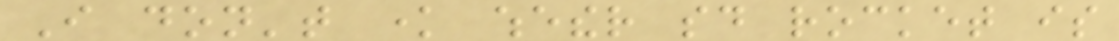I don't know whether said rocket is
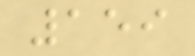159
